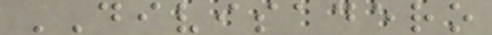DIVISADERO
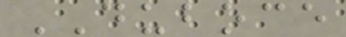DUBOCE
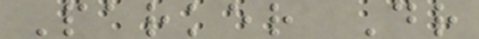Parker Dr
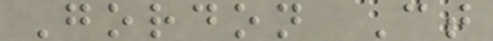Gordon Ct
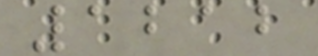1212
